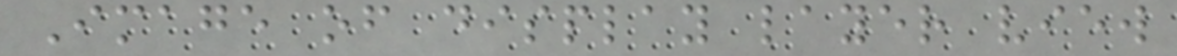Image of display layer view
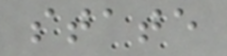state
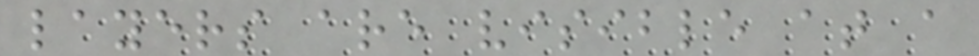layers are visible at a
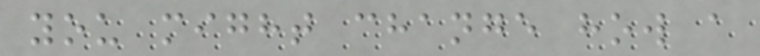you might change how a
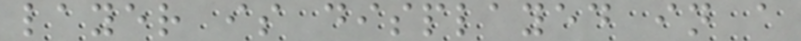layer is displayed in a
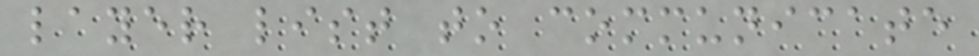layer list to communicate
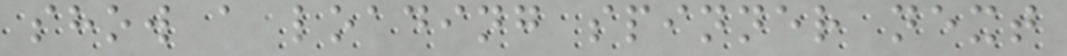show a loading spinner next
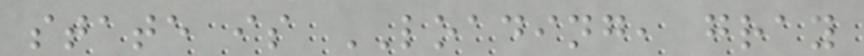state is LOADING, gray
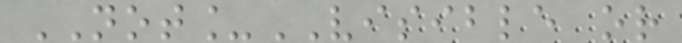NOT_VISIBLE or
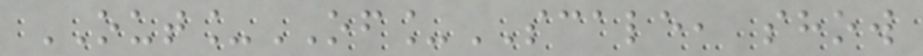OUT_OF_SCALE, show
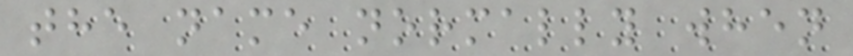the name normally when
